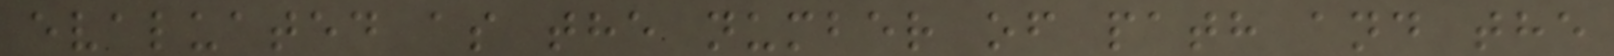evaluated as the number of path and the
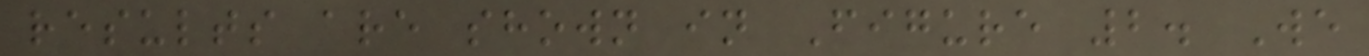results are shown in Figure 2. We
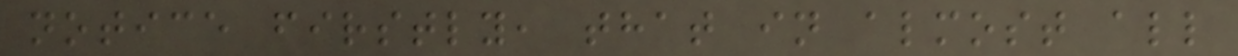notice firstly, that in almost all
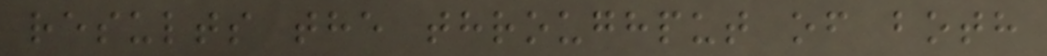results the throughput of both
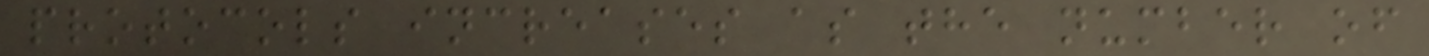protocols increases as the number of
